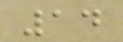14
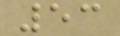53
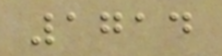1714
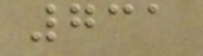731
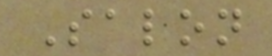Salon
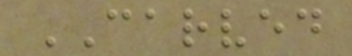CARVED
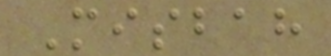Misbah
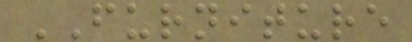FURNITURE
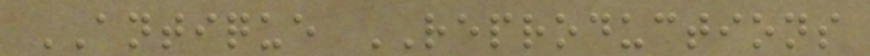ANTIQUE REPRODUCTIONS
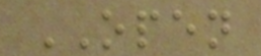OPEN
